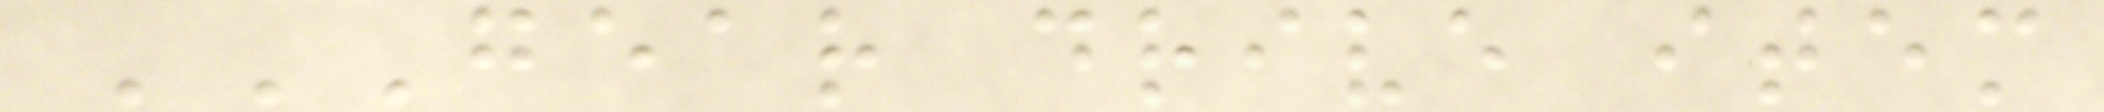GEAR DRIVE ITEM
